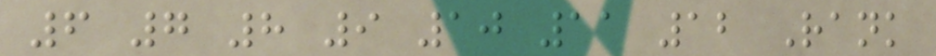6 7 8 9 10 11 12 Rank
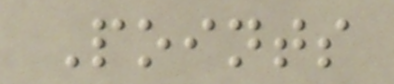Points
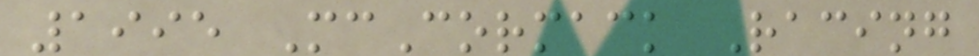1995 McCormack Racing
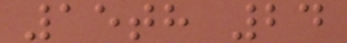15th 24
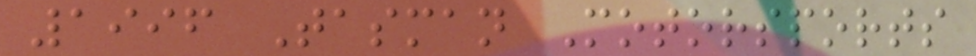1996 Tasman Motorsports
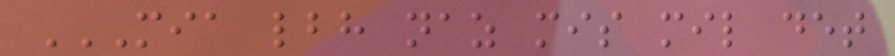MIA LBH NAZ MIS MIL DET
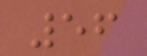56
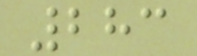283
